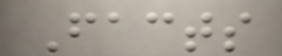Facts
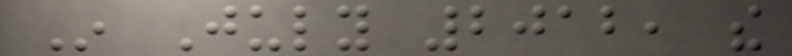In July 2012, the
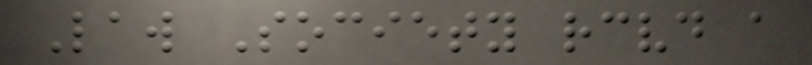Law Society received a
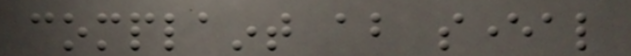complaint about several
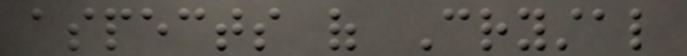aspects of Crystal
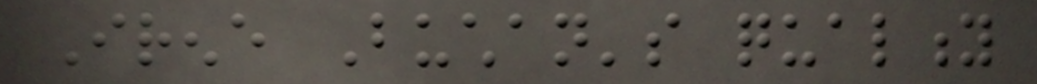Irene Buchan's quality
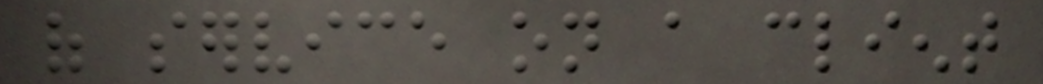of service on a client
